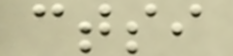ctsi
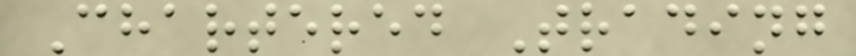Chartered Trading
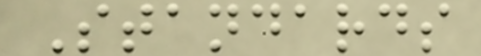Standards
